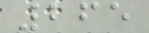265
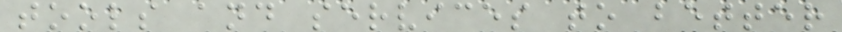tools and services to better
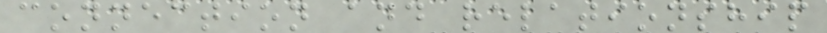connection and relationship
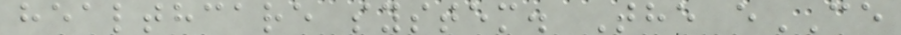healthcare system. The eCE
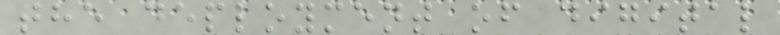the deployment of digital
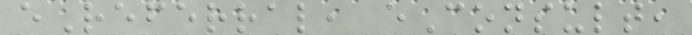eReferral, eConsult,
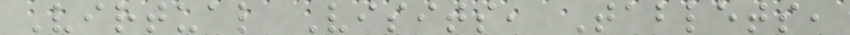Virtual Visits, Tablets,
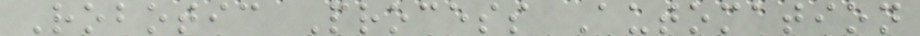Robotic Process Automation
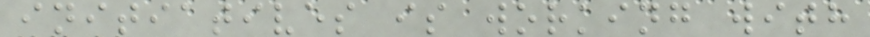initiatives is working with
